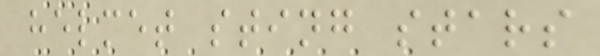helmet sting stars
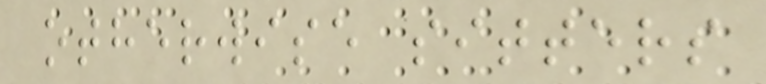otherwise sitters
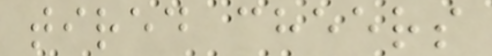tired cheers
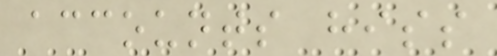accounts hiss
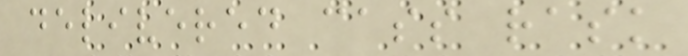delivered cass rask
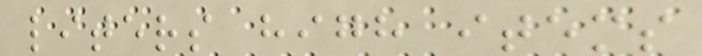liters high items
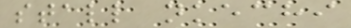stall nkechi
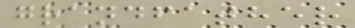grandfather
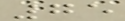75
